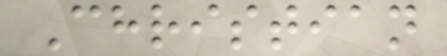Christian
